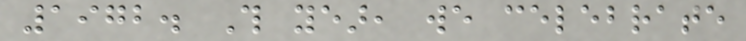1972. This year, we celebrate
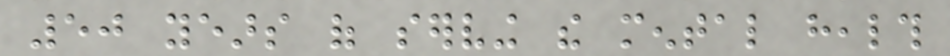50 years of serving the mental health
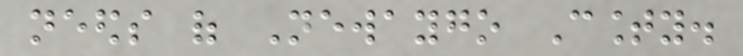needs of Newaygo County.
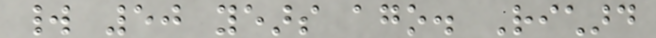world 50 years ago. Richard
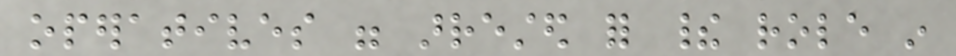operatives were arrested for their role in
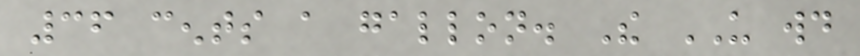36 cents a gallon. The US would
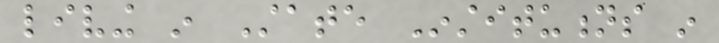living in State Institutions in
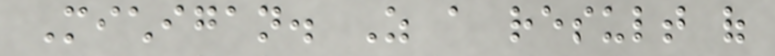Michigan. As a result of
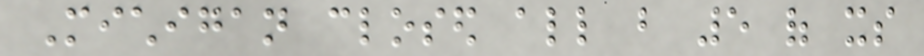Michigan closed all but 5 of its
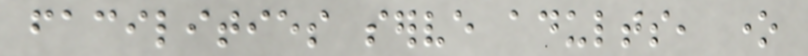facilities serve adults, one
